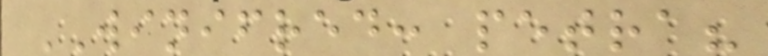WINIFRED: petra?
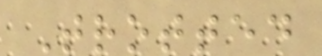Trotted
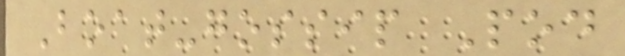Boat-gossip Pod
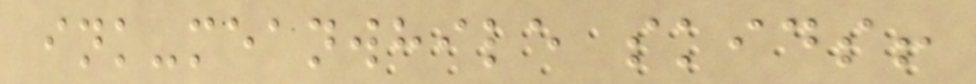ink-meanwhile skids!
